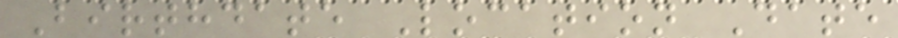Birthdate Location Date
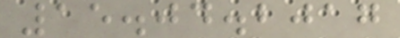15.04.2017
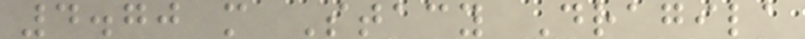4.70 m Stacy Dragila
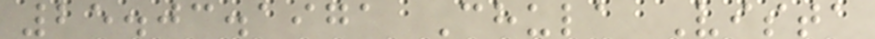25.03.1971 Chula Vista
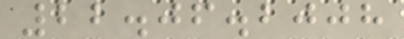22.06.2008
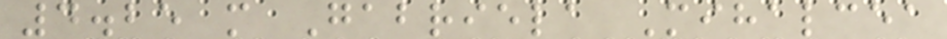4.25 m Gabriela Mihalcea
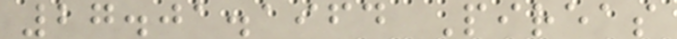27.01.1964 Pireas
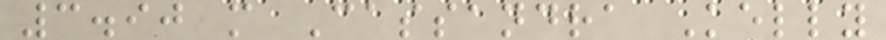3.90 m Cassandra Kelly
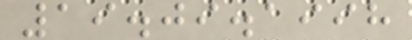19.09.1998
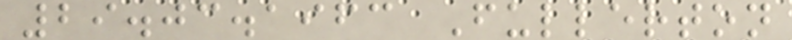29.03.1963 Fullerton
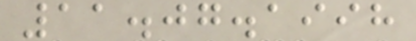11.07.1998
